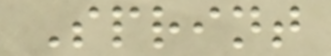Sprint
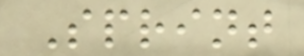Sprint
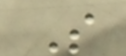S
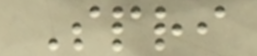Spri
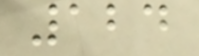124
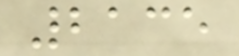2135
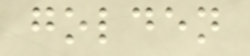golden
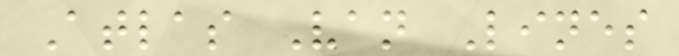Atlas Van Lines
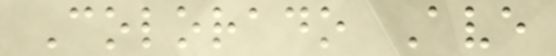Colorado Ave
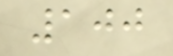100
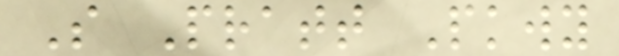S Pratt Pkwy
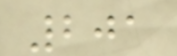201
